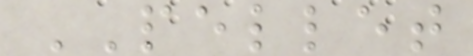PELLET
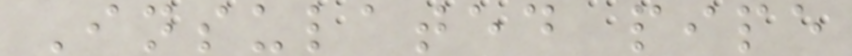Insulated pipe
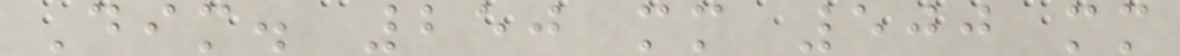Dim. 250 mm 500 mm
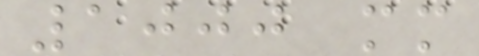1000 mm
